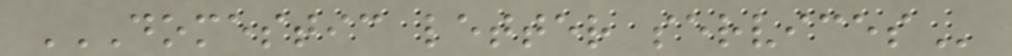DOMESTIC LETTER SERVICES
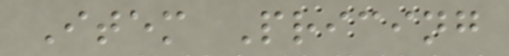Item Pricing
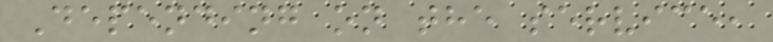Depending on the service,
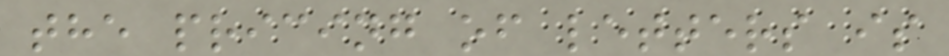the pricing of letters is
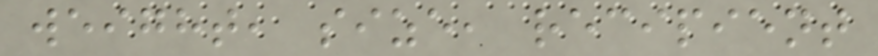weight, size, recipient
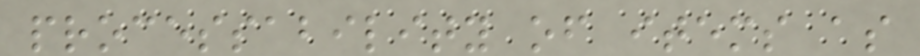processability of items as
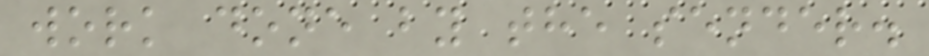work done by the sender.
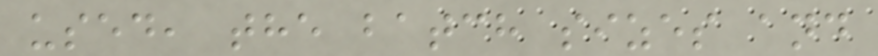used, the batch sizes and
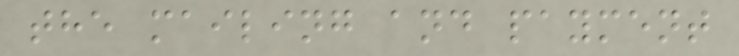the mailing and payment
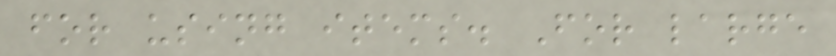for using items. For large
